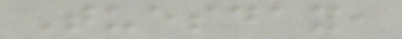Tuesday,
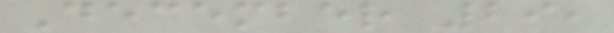December 29,
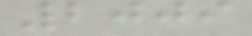2009
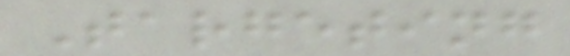Targeting
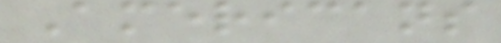Americans
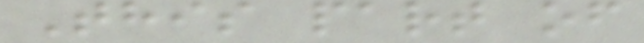This part of
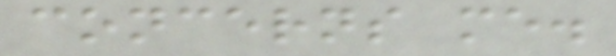concerns me.
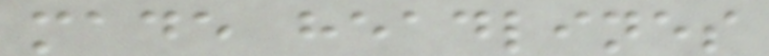made headlines
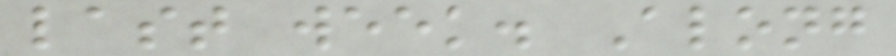last week. Along
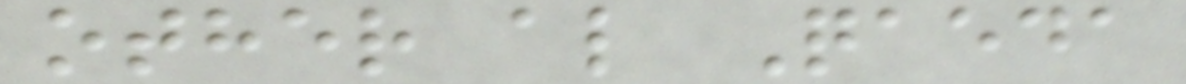other al Qaeda
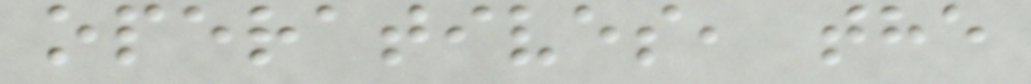operatives, the
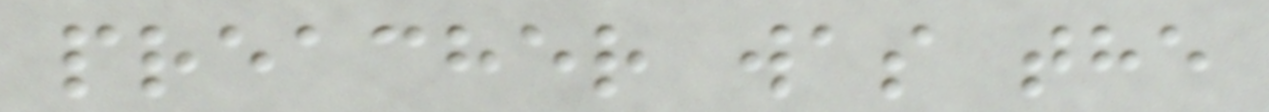preacher was the
